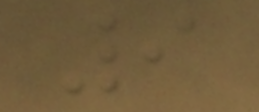9
